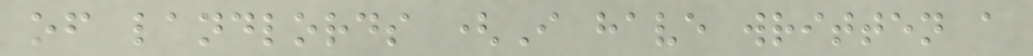of landlords (I have written a
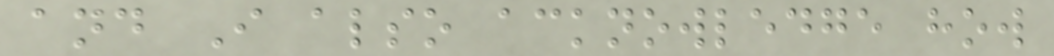and I also acknowledge how
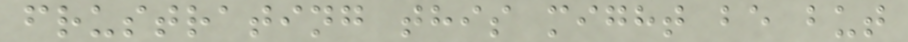frustrating this might be but
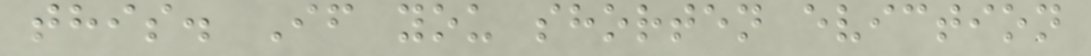this. If you shorten eviction
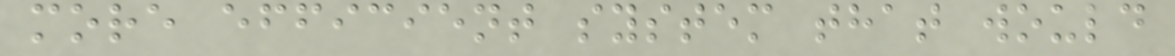more efficient system that would
